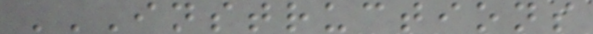INSTRUCTIONS
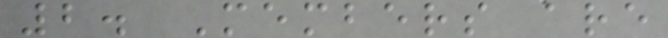2. Members are
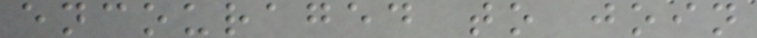encouraged to join
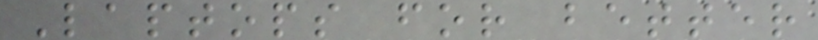Laptops for better
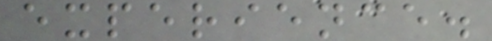experience.
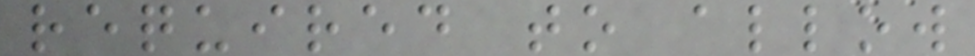required to allow
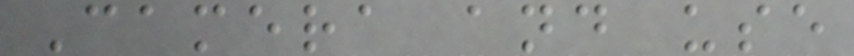Camera and use
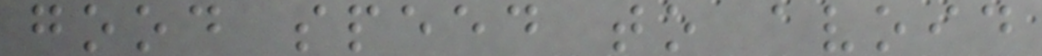good speed to avoid
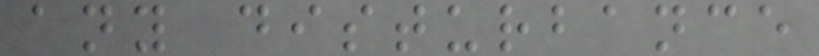any disturbance
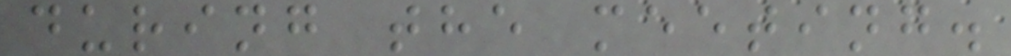during the meeting.
